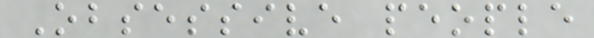Obsessive people
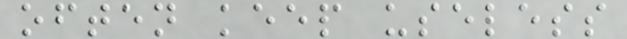often keep useless
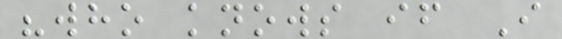"who knows if I
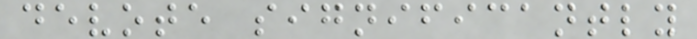devote significantly
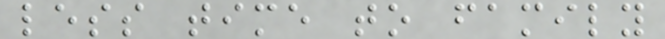less time to family
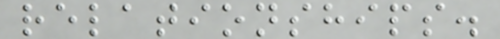relationships.
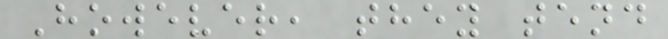However, they tend
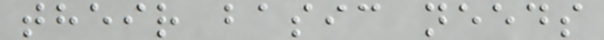their basic needs
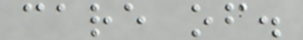care of.
